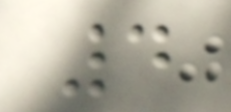4
